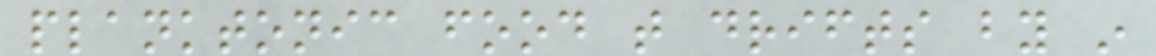planktonic food that drifts by in
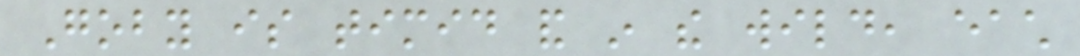Goby is timid and in the wild, each
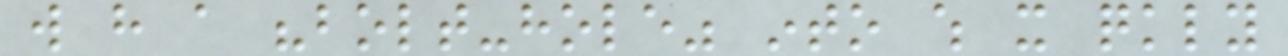will have a "bolt-hole" into which it quickly
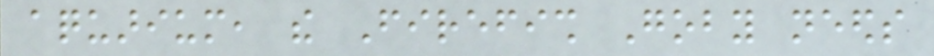aquarium, the Firefish Goby needs
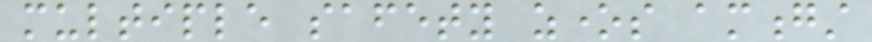multiple safety zones amongst
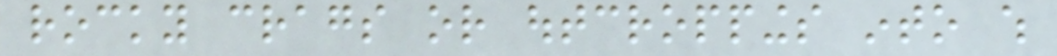rocky crags or outcroppings into which
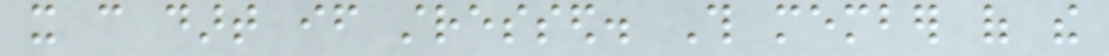it can dart if stressed. This member of the
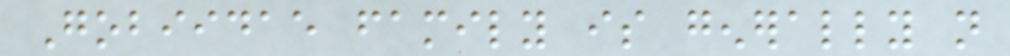Gobiidae family is generally not
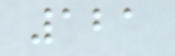121
